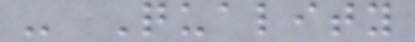- Quality
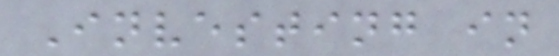Investing in
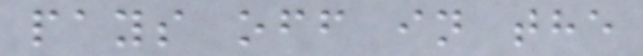pays off in the
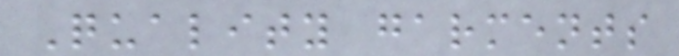Quality garments
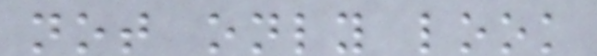not only look
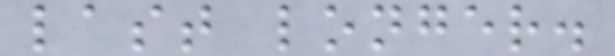last longer.
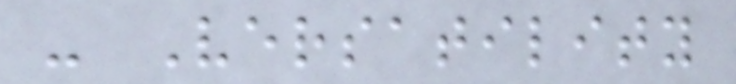- Versatility
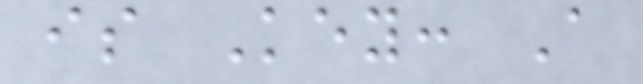is Key: A
